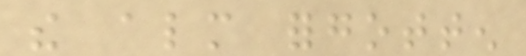the almost forgotten
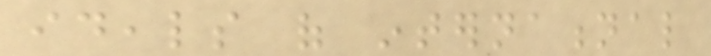ideals of international
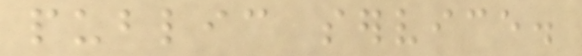public service.
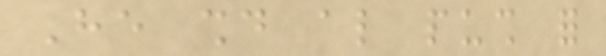He should also push for
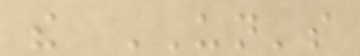the UN's
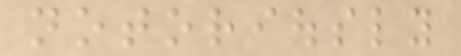notoriously
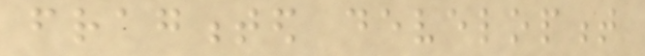fragmented development
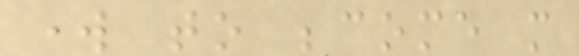work to become more
